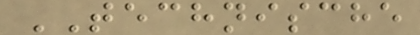TECHNISCHE
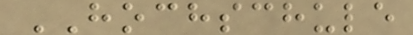HOCHSCHULE
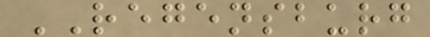REGENSBURG
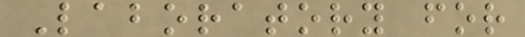Laboratory for
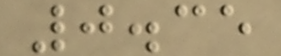0.35
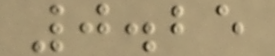0.25
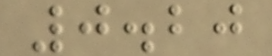0.20
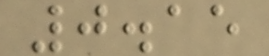0.15
